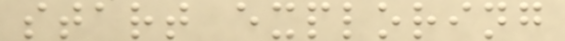start exploring
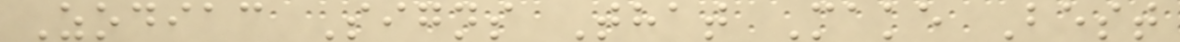Zodiac Signs That Make Best
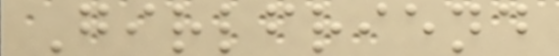Girlfriend
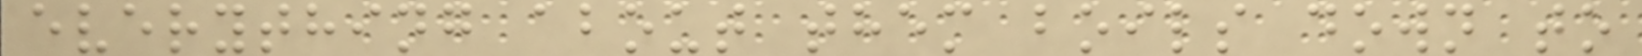everything about them boils down to
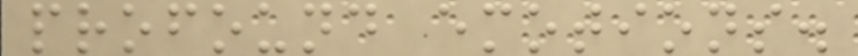profound emotions.
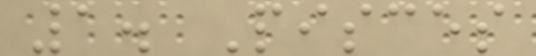1. Pisces
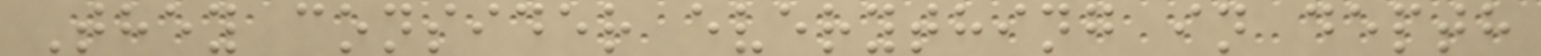They consider everything in depth
